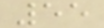55
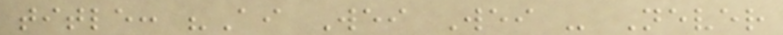title: "Ai Wei Wei - Never
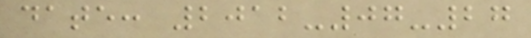date: 2012-07-27
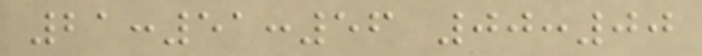21:51:56 00:00
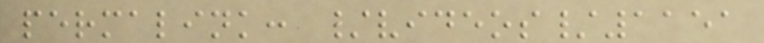permalink: /videos/1151
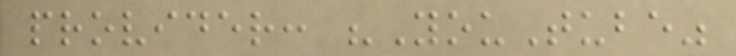provider: "YouTube"
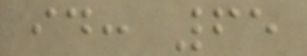id: 65
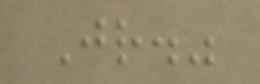Jr."
